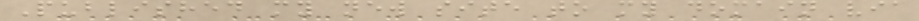Published my new site to my domain via
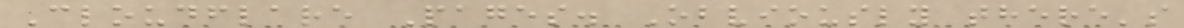Cloudflare Pages. Obviously there's
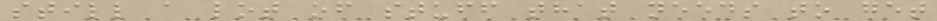still a lot of stuff that needs to get
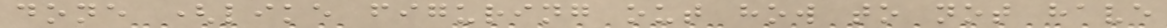done (like figuring out how to not have
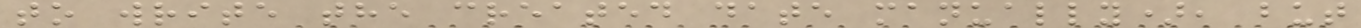to write the created date manually), but
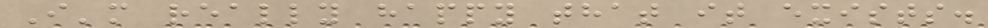I'm really happy that it exists.
